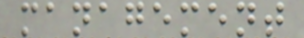management
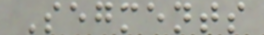Segments
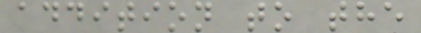addition to the
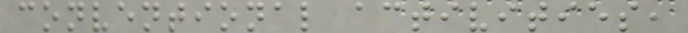conventional activities,
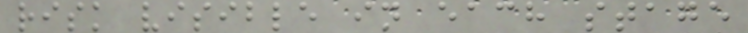risk visible in each stage
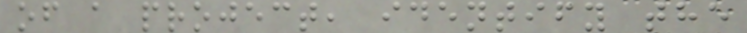of a project, identify the
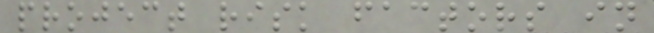project risk factors in
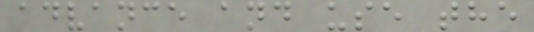advance and use the
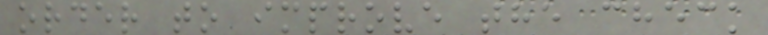order to improve the check
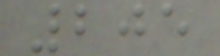205
